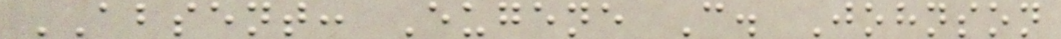ABSENT: Eugene C. Johnson
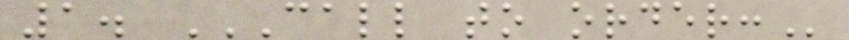1. CALL TO ORDER:
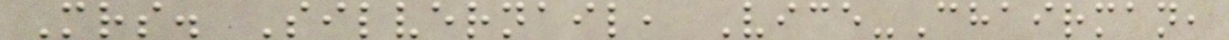Mrs. Silvernail, Vice-Chairman,
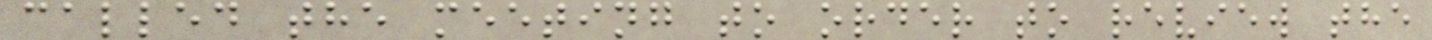called the meeting to order to review the
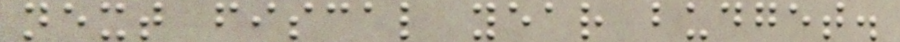next fiscal year budget.
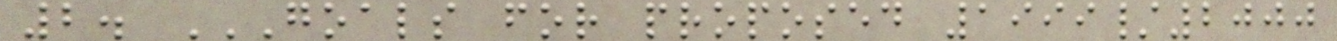2. GOALS FOR PROPOSED 1999/2000
